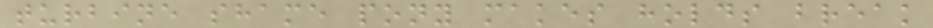turbine shame pony makes holds break
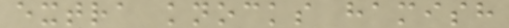extra knocks hamish
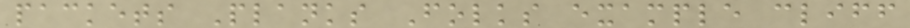packets Planks Folks example cliff
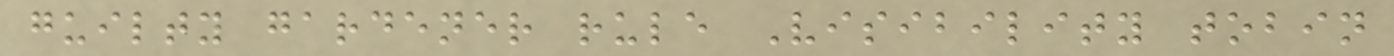guilty gardener rule Visibility tobin
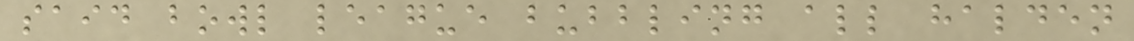said bowl league bubbling all halden
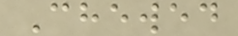Chewed
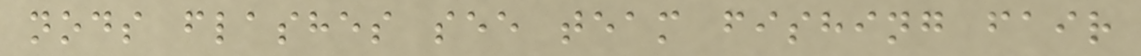nods flashes see team fishing fair
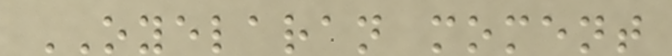OYELARAN moment
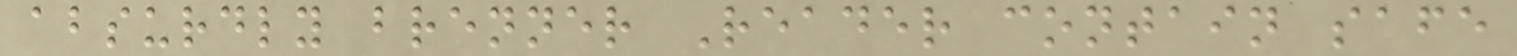absurdly brenner Reader contain safe
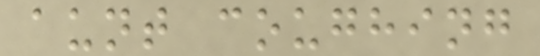aunt coughing
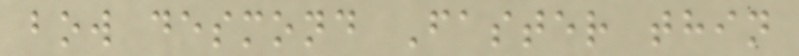bow desmond Faster thin
